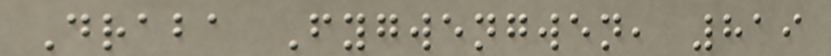Draba Fygwengwen, 819
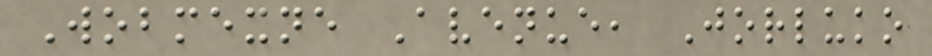Wobmexne Avenue, Jorluko
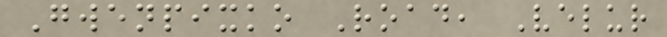Gwenpixko Road, Velur
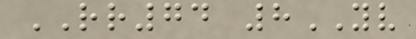RR74 8YV
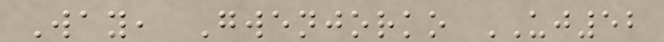Way, Gwenjorko UJ52
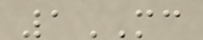1MC
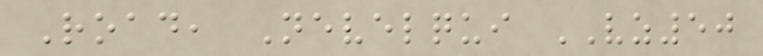Road, Nevelqui VZ50
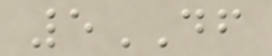5DF
